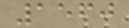1560
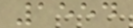1554
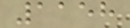1158
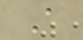A
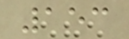153
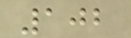102
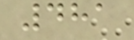481
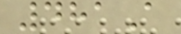481A
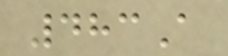483A
